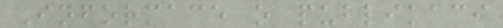Informace o publikaci
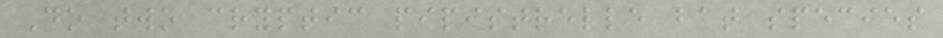Do two cryptic pipistrelle bat species
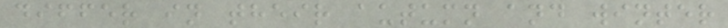differ in their autumn and winter
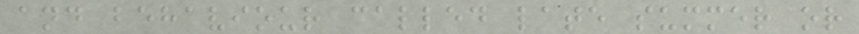and behaviour called late summer or
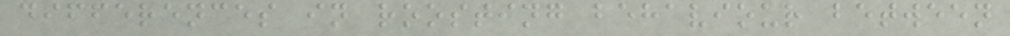differences in roosting behaviour between
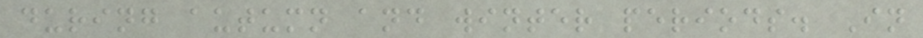during autumn and winter periods. In
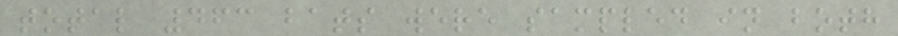total 463 bats were sampled in both
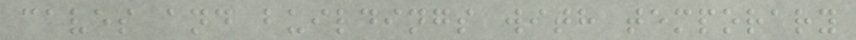caves and buildings with temporary
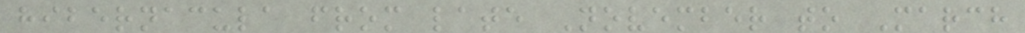hibernacula from late November to March
